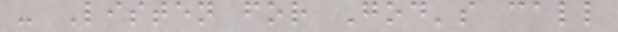- Listen for God's call
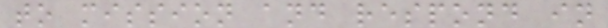to mission and respond in
